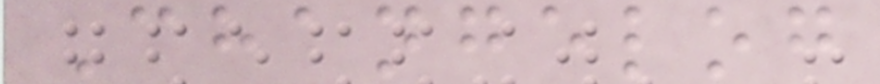Changelog
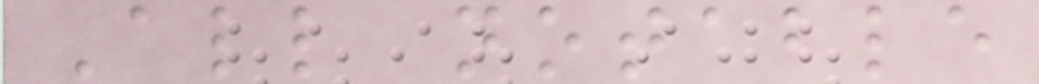All notable
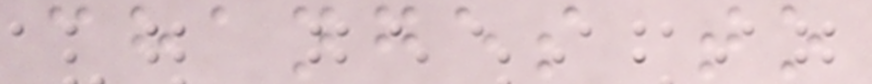changes to
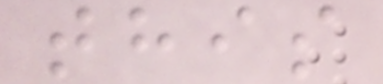this
